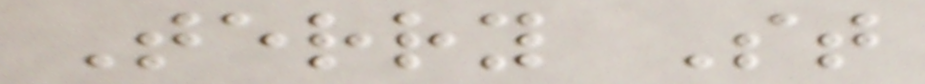Terry St
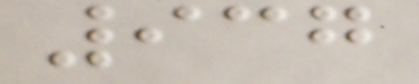937
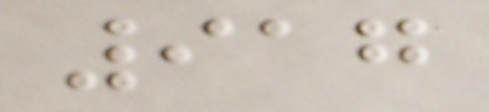917
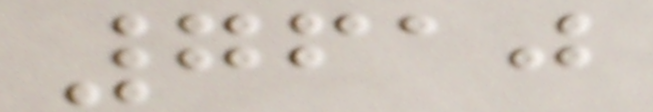7610
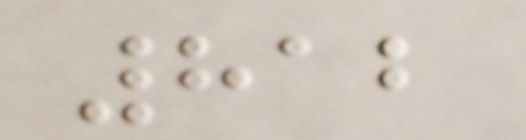812
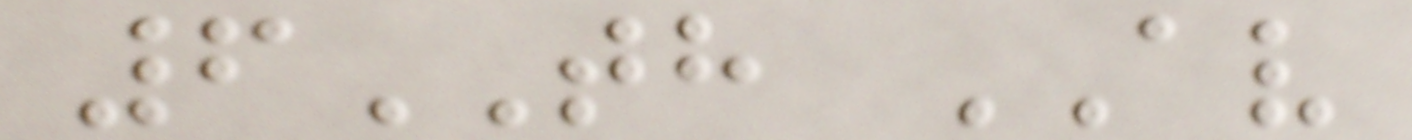6TH AV
